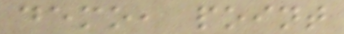demo, point
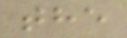the
